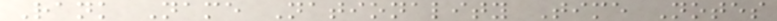Rank Name Nationality Time Notes
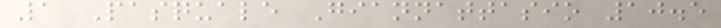1 Pasquale Giannattasio 10.5
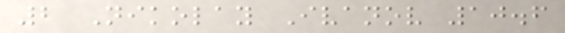2 Nikolay Ivanov 10.6
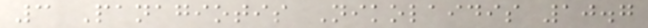3 Panagiotis Nikolaidis 10.7
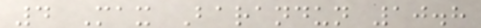4 Max Barandun 10.8
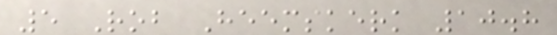5 Rob Heemskerk 10.8
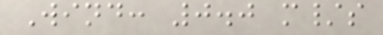Wind: 0.0 m/s
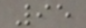95
